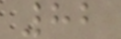82
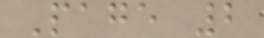Page 2
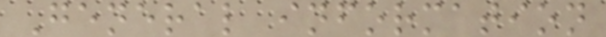General information
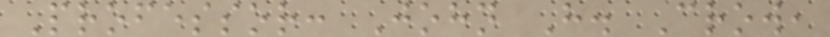Professor: John H. Crow,
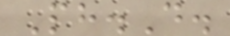Ph.D.
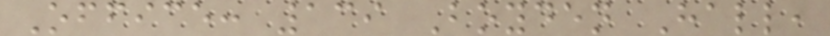Office: 139 Boyden Hall,
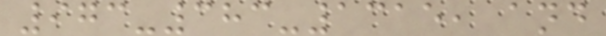973-383-1315, and
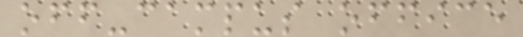off-campus office
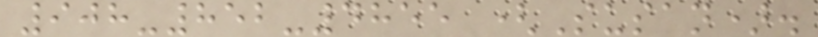908-852-4855 (Susan).
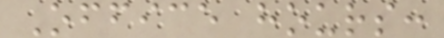Office hours:
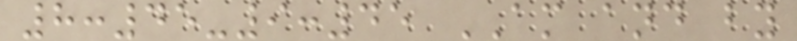8:45-9:45 AM and by
